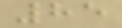85
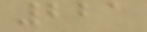221
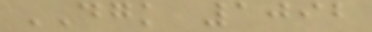DGK 1092
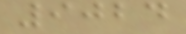9024
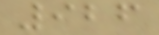926
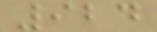924
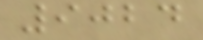9024
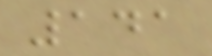141
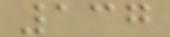137
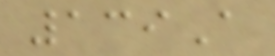139A
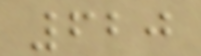620
